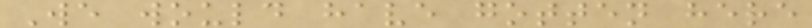We would have gotten here
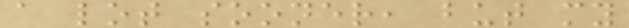a lot sooner, but my
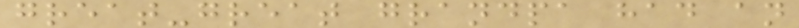great-great grandpa had an
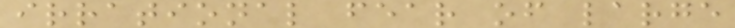irrational fear of large
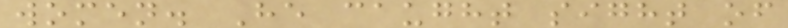women. He caught sight of
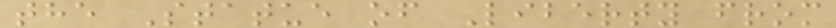the Statue of Liberty from
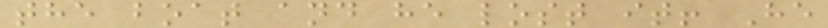the boat and he lost it! He
